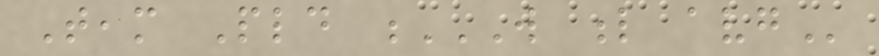Team Pld W L AVG
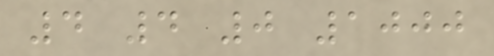4 4 0 1000
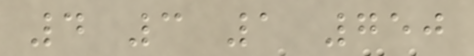4 3 1 750
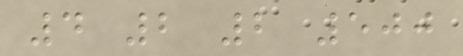4 2 2 500
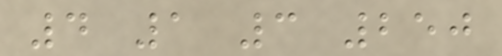4 1 3 250
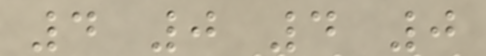4 0 4 0
